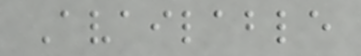Available
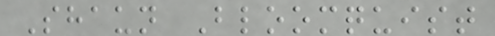Shaun Bloomquist
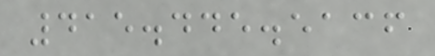415.445.5136
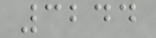3244
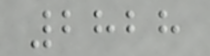2828
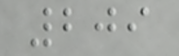209
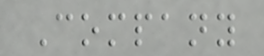Company
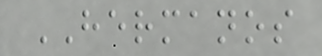HERMANOS
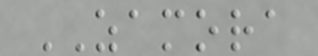ZAMORA
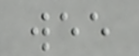wee
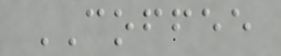COFFEE
